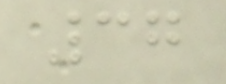37
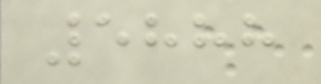5888
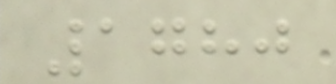1780
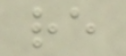re
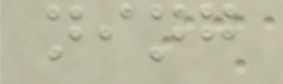ning
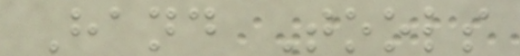Hand Tools
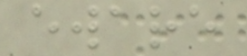eware
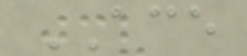ACE
